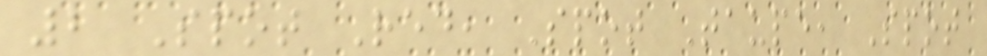2 Spot Red, Spot Taupe, Spot
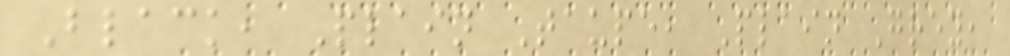Black, Plain Taupe, Plain Grey,
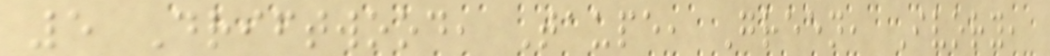5 Driftwood, Taupe, Green, Ivory,
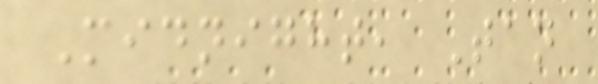Midnight, Tan
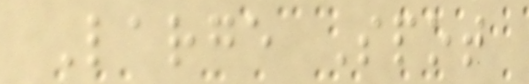Large Spot
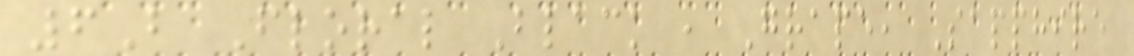6B Floral Black , Grape, Sapphire
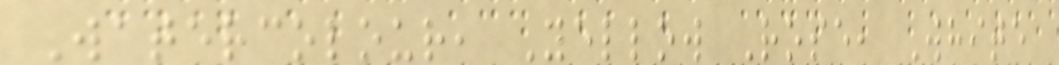Watercolour, Yellow Rose, White
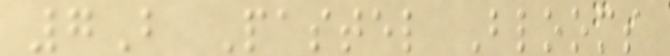7B Pastel Blooms
